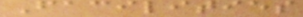Facilities
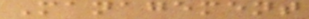Management
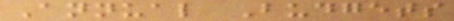Annual Budgets
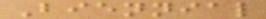Biennial
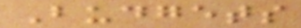Budgets
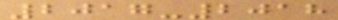2017-2018
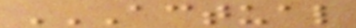ACTUAL
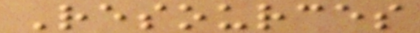Resources
